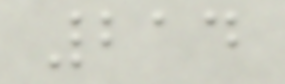214
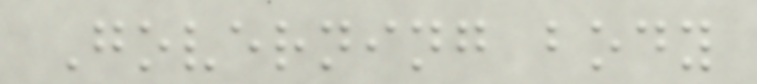Governing body
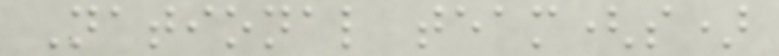National team(s)
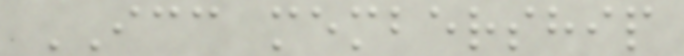ICC membership
